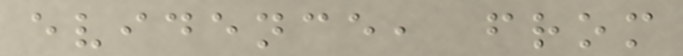evidence, from
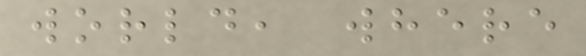world, where
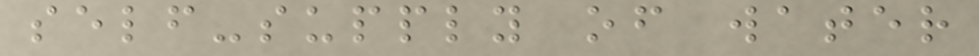self-supply of water
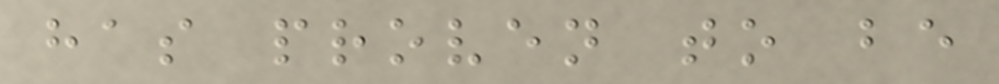has proven to be
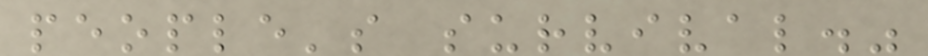people's survival."
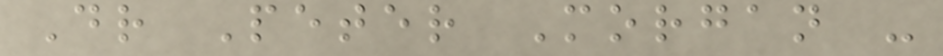Dr Peter Morgan -
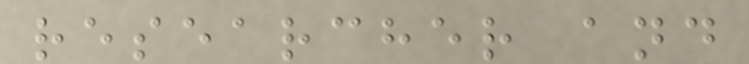researcher and
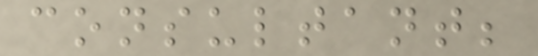consultant;
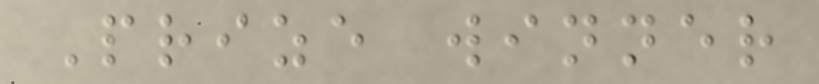Prize winner
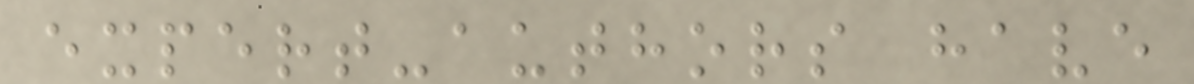expert-authors have
